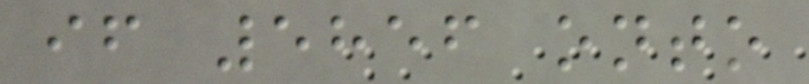if 5856 onto
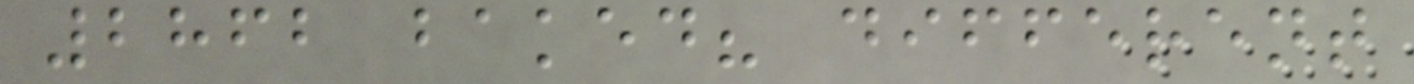2862 baked? different
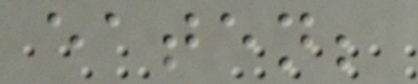eaten;
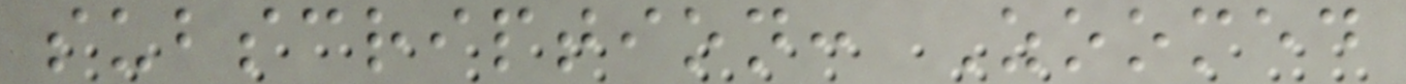subscription: Zoomed
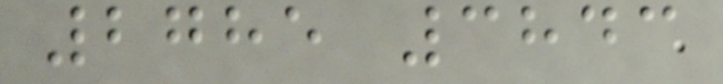2785 3843
